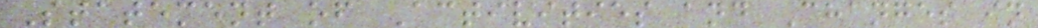Statement of Activities and Changes in
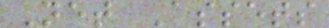Net Assets
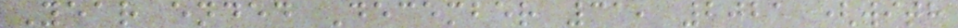Year ended December 31, 2021 (with
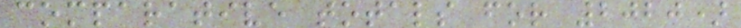comparative totals for 2020)
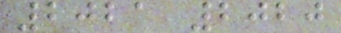2021 2020
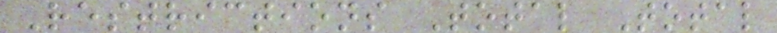Restrictions Total Total
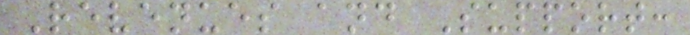Revenues and Support:
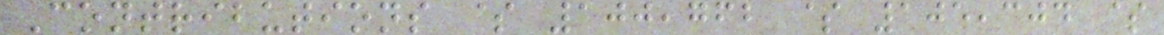Contributions $ 100,762 $ 105,304 $
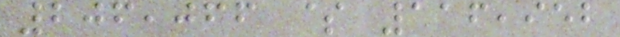206,066 $ 116,952
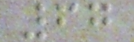67
